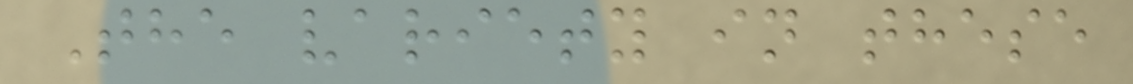The variety in these
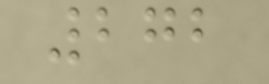272
